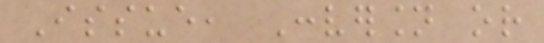Issue, Conversion or
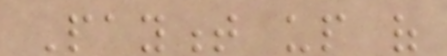Payment up of
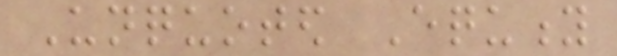Unquoted Equity
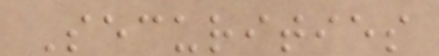Securities
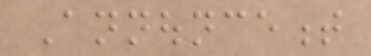Announcement
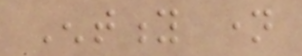Entity name
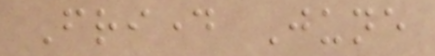Friday June
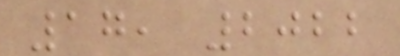17, 2022
